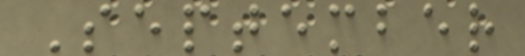September
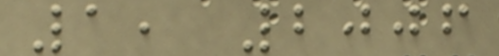1, 2006
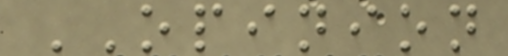OPINION
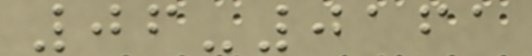06-0161
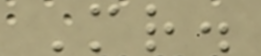Mr.
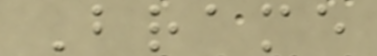Brame
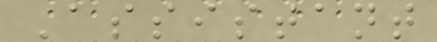Assistant
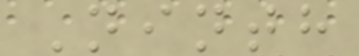Ninth
